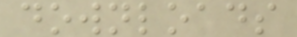downloads
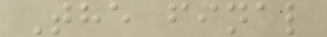The final
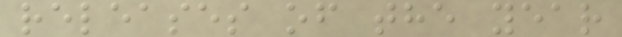releases of the year
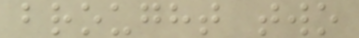brought two
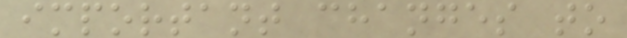important changes to
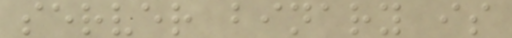server binary is
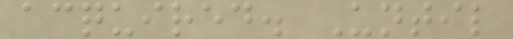acquired. Until
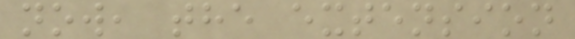now, the extension
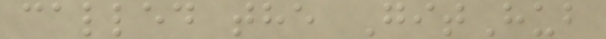called the GitHub
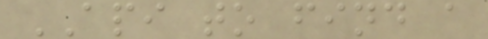API to find a
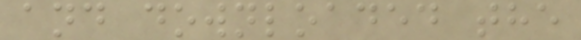and downloaded the
